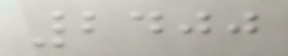2400
